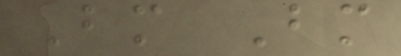Bm Bm
